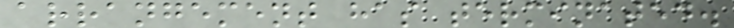arrangement has terminated.
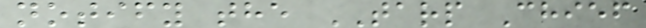notify the TARP Chief
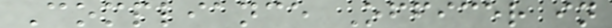Compliance Officer in
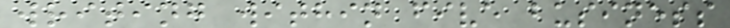writing within five business
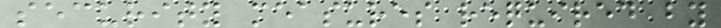security measures required by
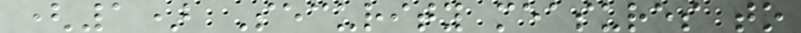(1) Security measures to
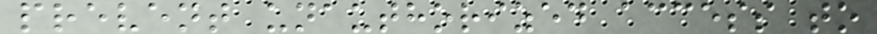prevent unauthorized access to
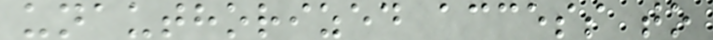unauthorized access to
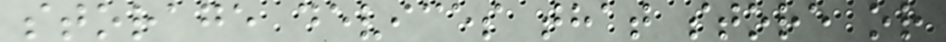storage devices that store or
